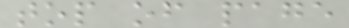top of page
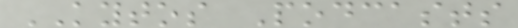KYTOS Podcasts
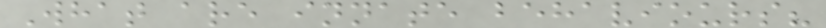What are innate behaviours?
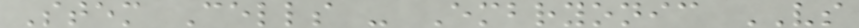Stem Cells - Embryonic VS
